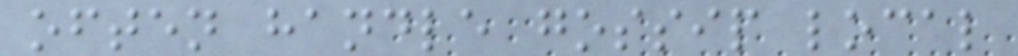often handle gossip local
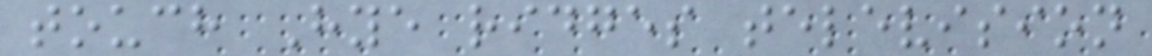touch Hye ridges television
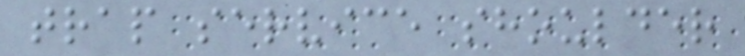trap service shoulder
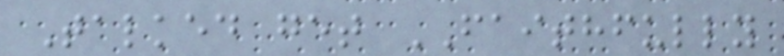Talked get FAITHFULLY
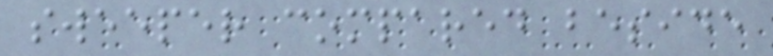sweeper compared beside
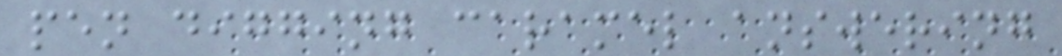pen digging caramel answering
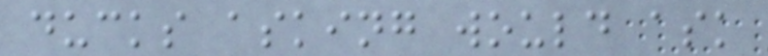ducks asking would ask
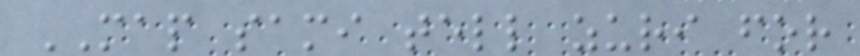MAP sami tell zuri for
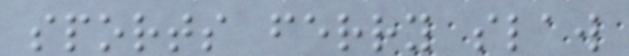sports ferry slaw
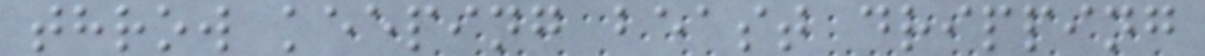throw keeping beast dripping
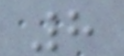8
